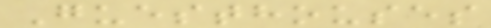Guesthouses
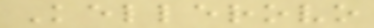Kellerovo
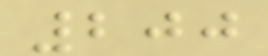200
